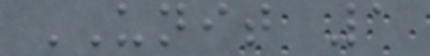UNIT 1
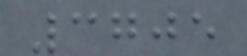3705
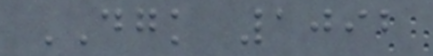DGK 1092
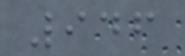946
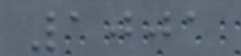1001
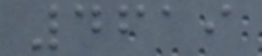4619
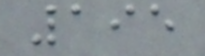195
